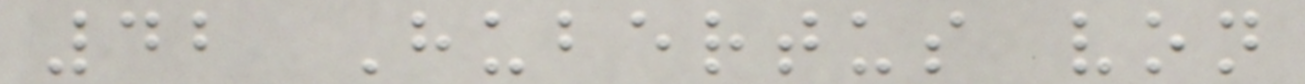42 Hubertus von
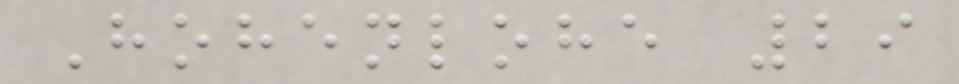Hohenlohe 29
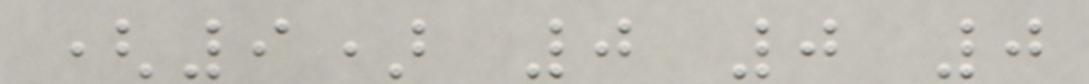(9) 0 0 0
